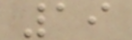19
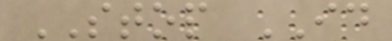STOP ID
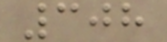308
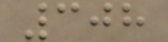308
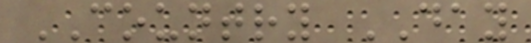COUNTRY DAY
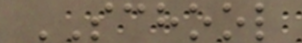SCHOOL
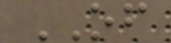OF
